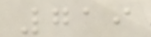719
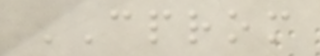CPROM
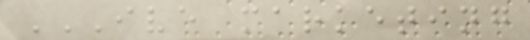IVE MARKETING
